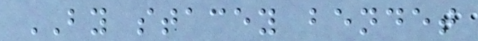BY stacey bendet
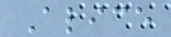Alice
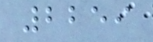2259
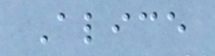Alice
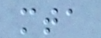mta
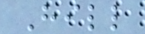Hill
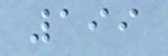199
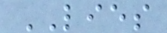LIES
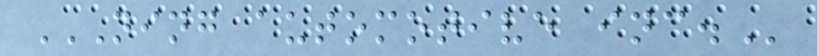NING AUTOMOTIVE INC.
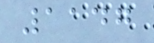1147
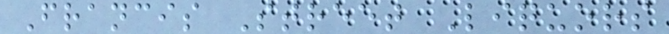Francis Street Liquors
